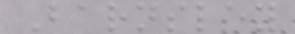Barnsley
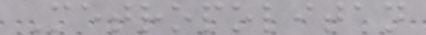Metropolitan
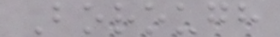Borough
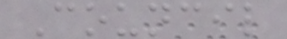Council
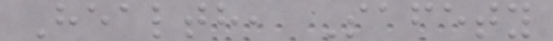Health, Safety
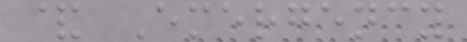& Emergency
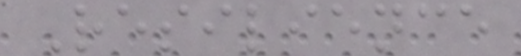Resilience
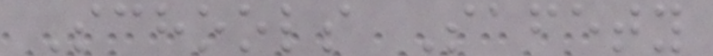Schools Safety
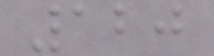120
